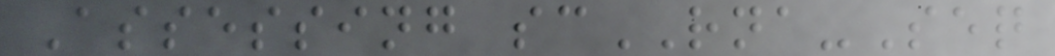Assessing scRNA-Seq
